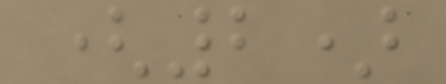(2)
